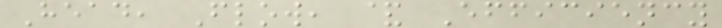Head, Flow, & Efficiency
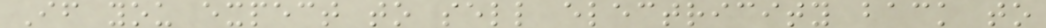If you expect to sell electricity back to
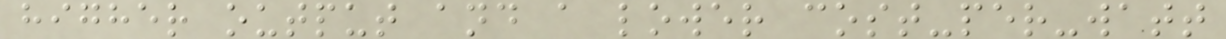higher output and a lower cost-per-watt
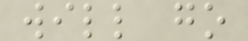will go
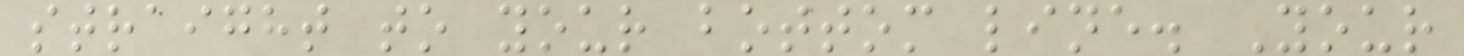straight to your bottom line. Your
